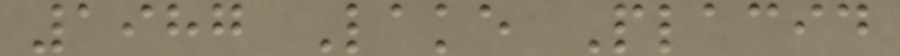1987 Lake Placid
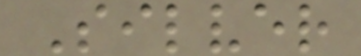Silver
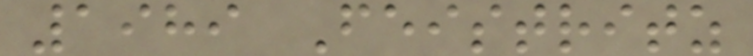1989 Feistritz
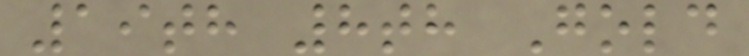19th 8th Gold
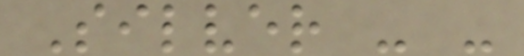Silver - -
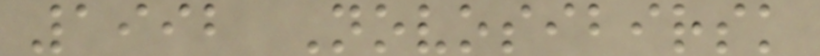1992 Novosibirsk
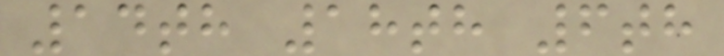14th 18th 6th
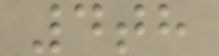4th
